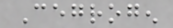Cegrogen
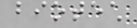biotech
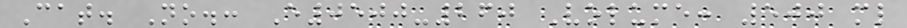Cat. No.: E0500-260 Volume: 500 ml
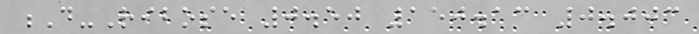D-Ribose 0.50 150.13 0.003
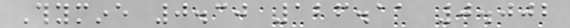Thymine 0.30 126.11 0.002
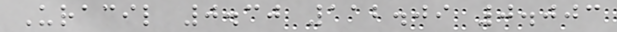Uracil 0.30 112.09 0.003
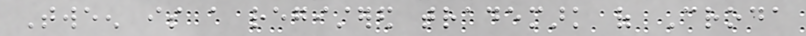Tween is a registered trademark of Croda
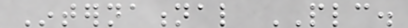International PLC.
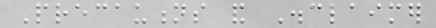Precautions and Disclaimer
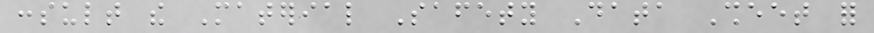consult the Material Safety Data Sheet for
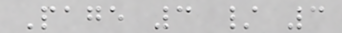Page 3 / 3
